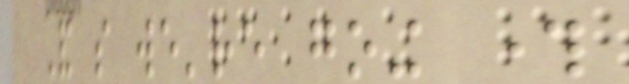And so we're going through
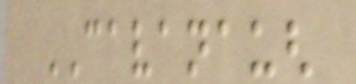CAVANAUGH
